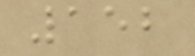152
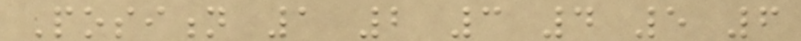Position 1 2 3 4 5 6
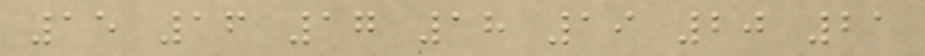15 16 17 18 19 20 21
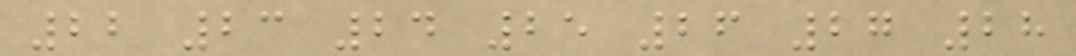22 23 24 25 26 27 28
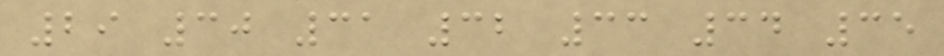29 30 31 32 33 34 35
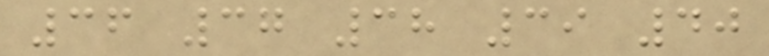36 37 38 39 40
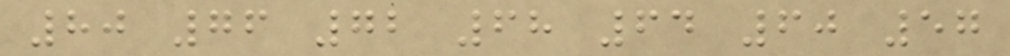80 76 72 68 64 60 57
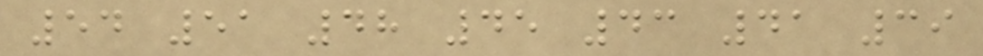54 51 48 45 43 41 39
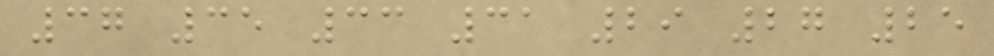37 35 33 31 29 27 25
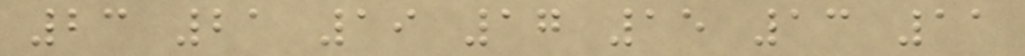23 21 19 17 15 13 11
